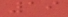19
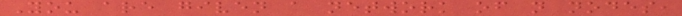You are given a network of n nodes,
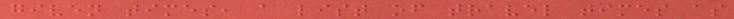given times, a list of travel times as
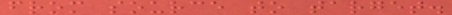from source to target.
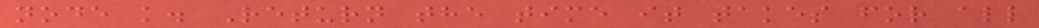node k. Return the time it takes for all
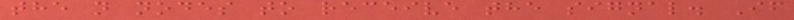the n nodes to receive the signal. If
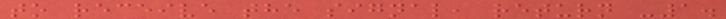to receive the signal, return -1.
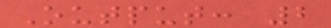Output: 2
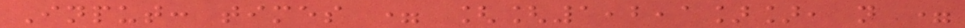Input: times = [[1,2,1]], n =
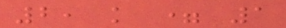2, k = 1
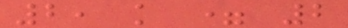2, k = 2
